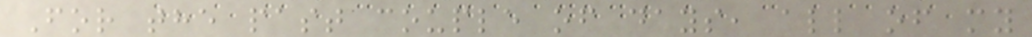For the past couple of days, all of my
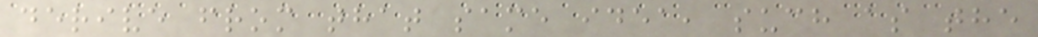derive from that same idea, such as the
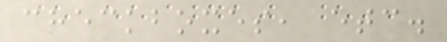checkboxes, etc.
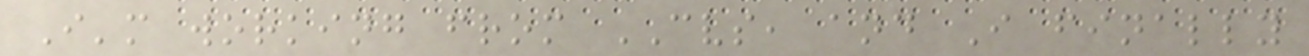I'm working from CVS, and I finally
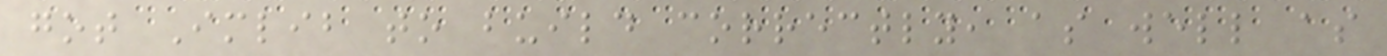got Imlib to build correctly, as well as
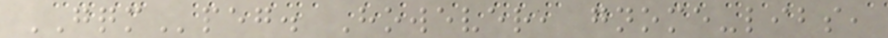GQMpeg. However, gnome-libs,
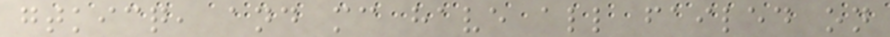gtkicq, and mc have all failed on
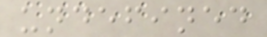undefined
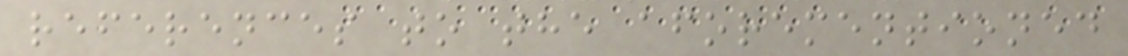references to the aforementioned
